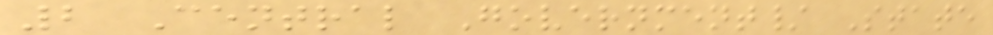2 Central Government/ State
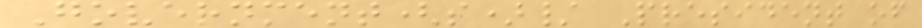Government(s)/ President of
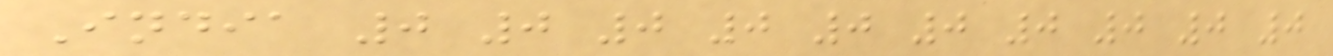India 0 0 0 0 0 0 0 0 0 0
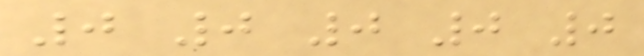0 0 0 0 0
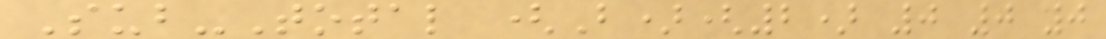Sub-Total (B)(2) 0 0 0
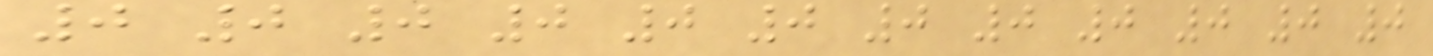0 0 0 0 0 0 0 0 0 0 0 0
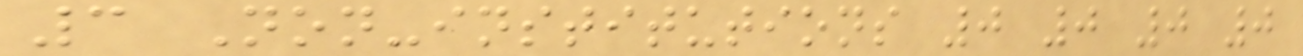3 Non-institutions 0 0 0 0
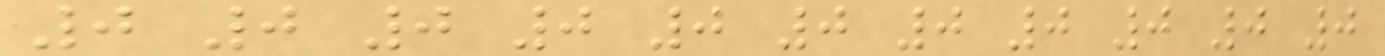0 0 0 0 0 0 0 0 0 0 0
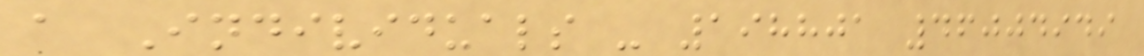a Individuals - 198801 46004949
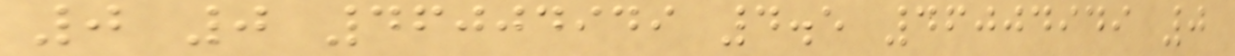0 0 46004949 4.5 46004949 0
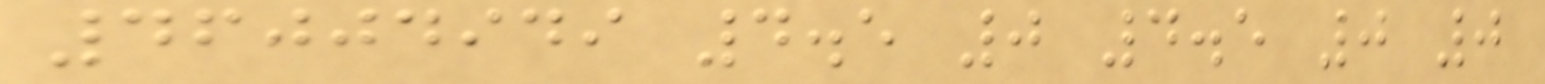46004949 4.5 0 4.5 0 0
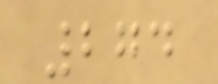274
